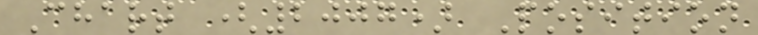Chart (2007) Position
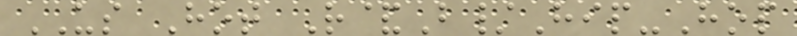US Hot R&B/Hip-Hop
